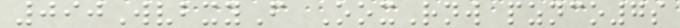090WvbxyF OoxRnw pznco7s
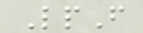LpF
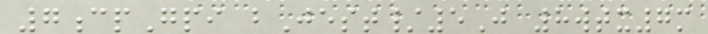7cpGpi bJest/5J 8wtx7m
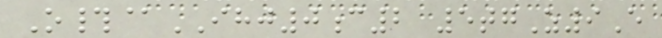O#@IHJ0c2 5tgZ9E
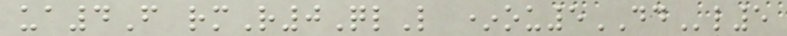ua4F rmR0QlL *ou5DDl5
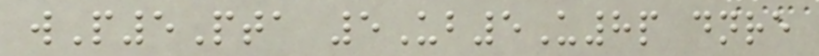wP5Pta 5Ub5U8p dnre
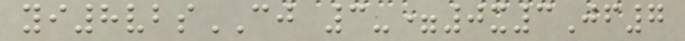yi8vbsCJ 3-=0x3Jf7
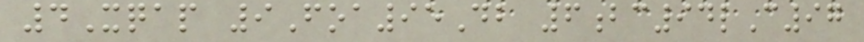4Xqap 9Foa95Db 6bc94lC97
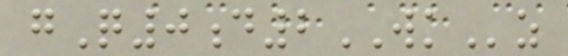gQ0d2WKz
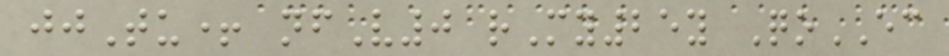jjTu+ nfV0 rMy25y QoEC
